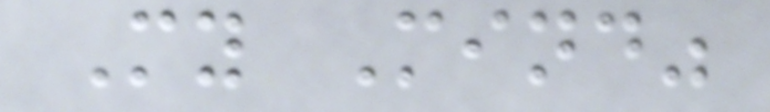My Mind"
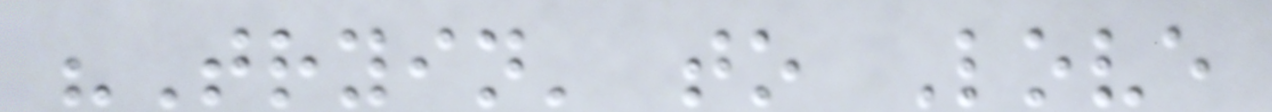"Tryin' to Love
